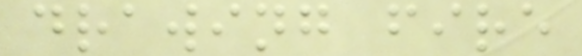drawing fire
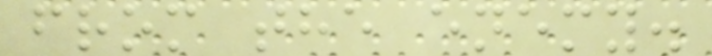from the enemy.
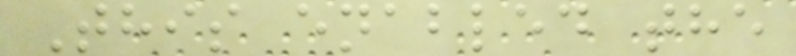This enabled the
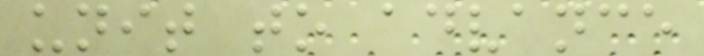unit to advance
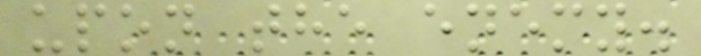upon the enemy.
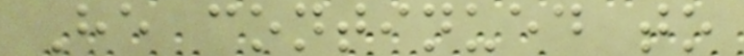He continued to
